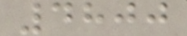4800
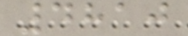4810
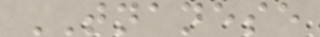TNANESE
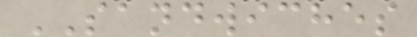SANDWICHES
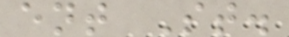ent St.
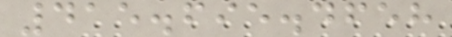415.695.4658
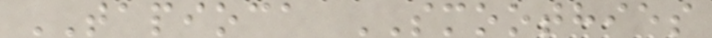TAPIOCA SMOOTHIES
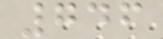746
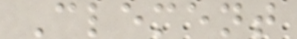Clement
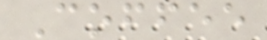Coffee
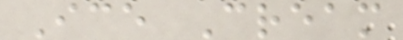Ice Cream
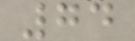74
